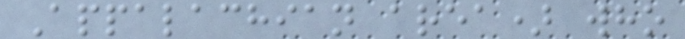Appalachian area) who
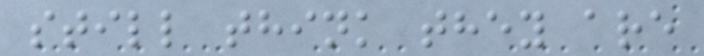still think they are
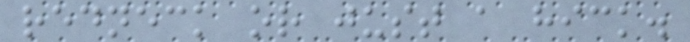redneck or just a hick.
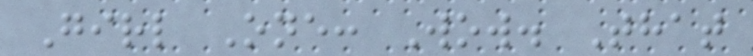Girl One: Wow. That
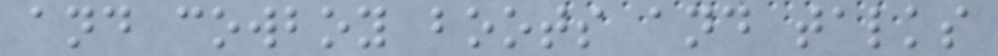and cowboy boots and talks
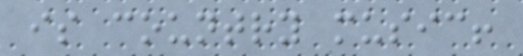is country music!
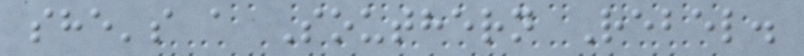she's a Southern Rebel.
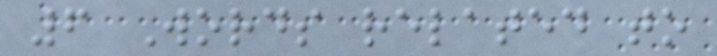6 Words related to
